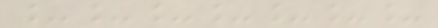_______
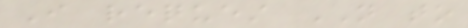I request NOT to
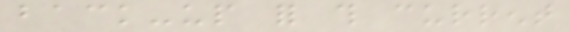back-up for this current
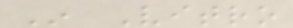In Vitro
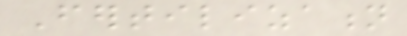Fertilization
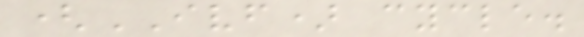(IVF) cycle.
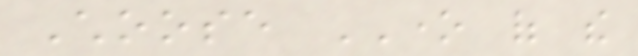Choose ONE of the
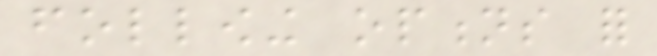following options for
